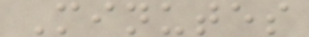Minutes
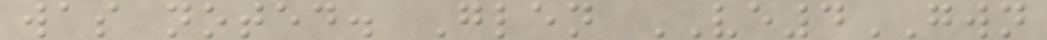was noted. Glen VE4GWN
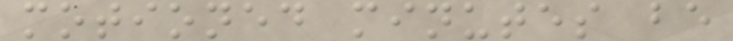motioned minutes be
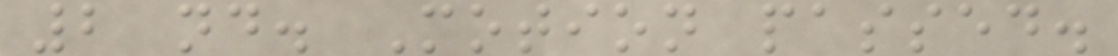2 nd. Motion passed.
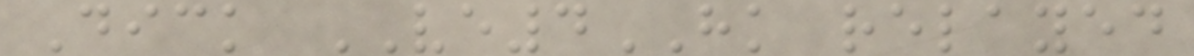Dick VE4HK relayed
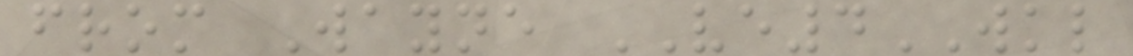from Wayne VE4WKL
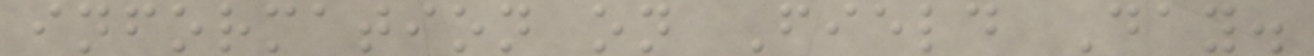information on Field Day.
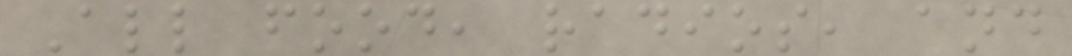All food, radios, and
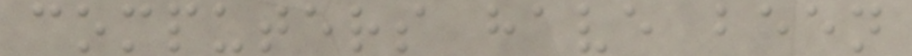computers have been
